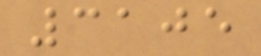3105
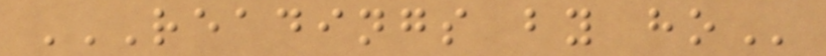READINGS BY HO
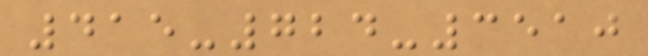415-724-3510
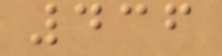436
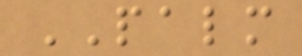PALM
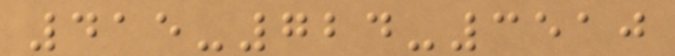415-724-3510
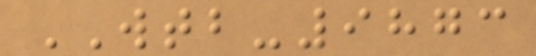WTB-9873
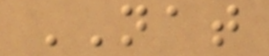NAT
